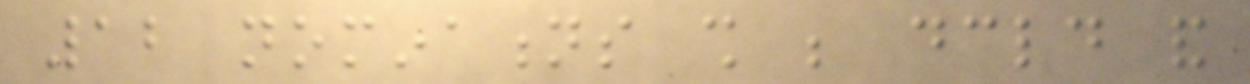12 nominations shall be declared and
